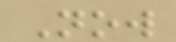Now
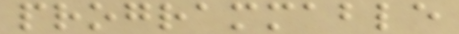programmable
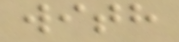with
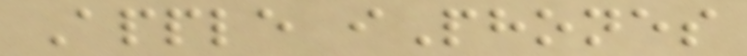Apple iPhones
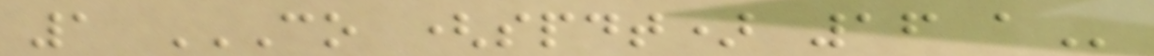1 CO (SPDT) 16 A
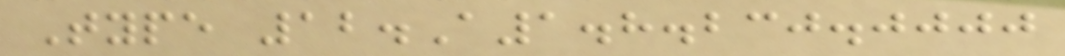Type 12.A1.8.230.0000
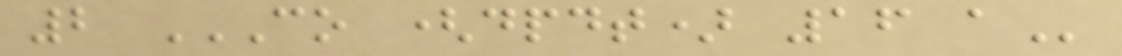2 CO (DPDT) 16 A
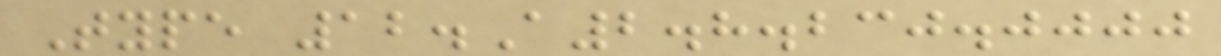Type 12.A2.8.230.0000
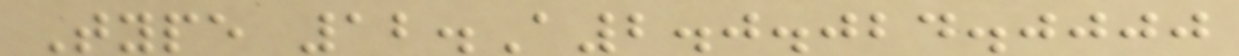Type 12.A2.0.024.0000
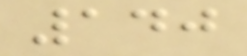140
